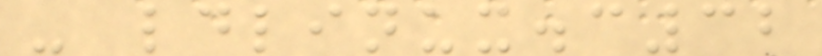- ldlinux.c32
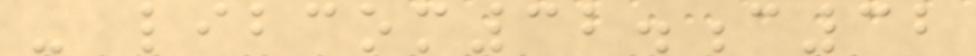- libcom32.c32
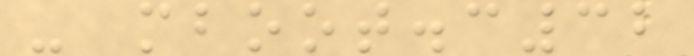- mboot.c32
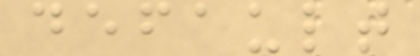default
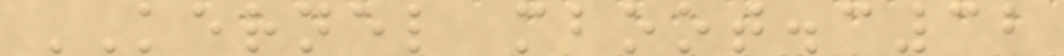KERNEL mboot.c32
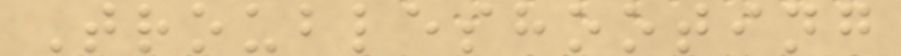Troubleshooting
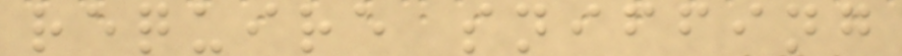require sniffing
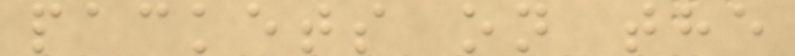packets on the
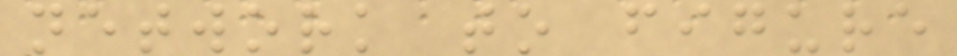network to figure
